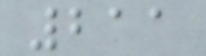211
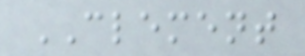CLEMENT
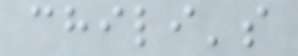chili's
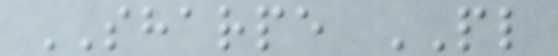SHARPE PL
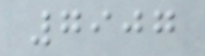7907
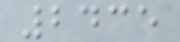2435
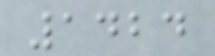1424
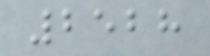2528
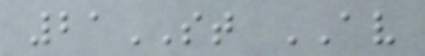21ST AV
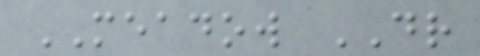MEADOW DR
